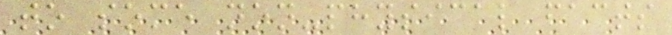to some non-physical facts
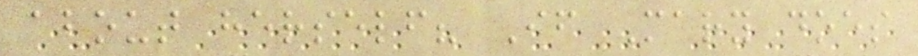about herself? If Mary does
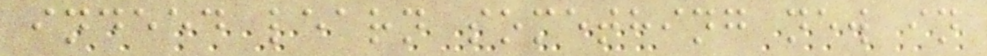indeed learn something new in
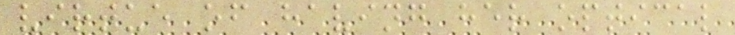virtue of having her optical
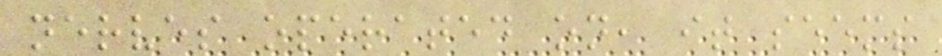nerves operated on, it seems
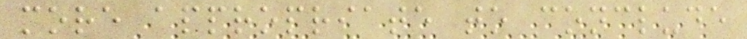more appropriate to conclude
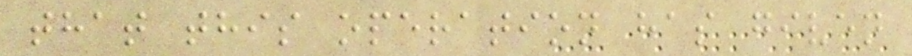that this operation has given
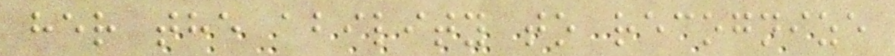her the ability to recognize
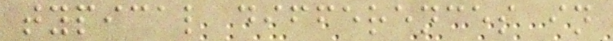typical differences in
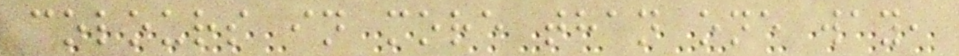colours in more than one way,
